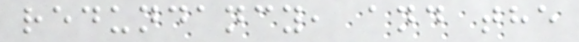redundancy, and the
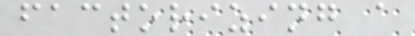factorizing a
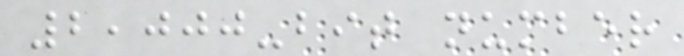2,000-bit number
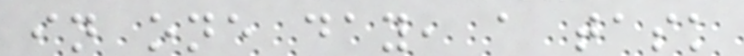in one day, a task
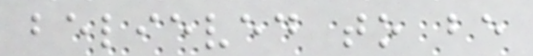believed to be
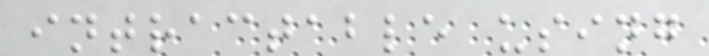intractable using
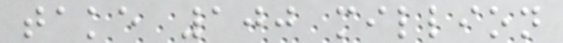take 100 million
